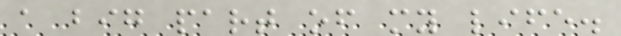a big part of my life.
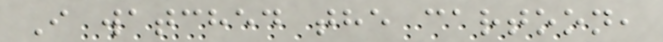I watched the cartoon,
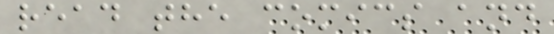read the comics and
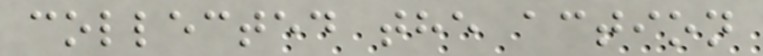collected the action
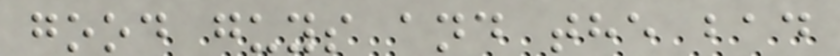good guys and the bad
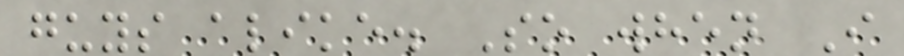guys alike. So when I
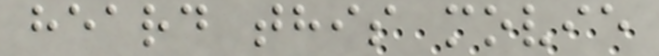heard this movie
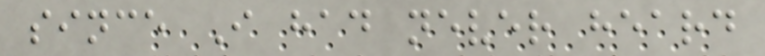since I had never heard
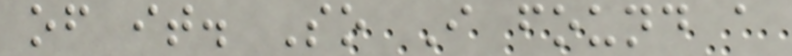of it. So I found a
